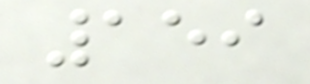159
